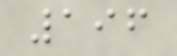196
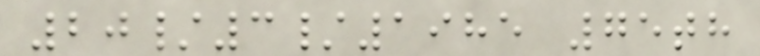20/3/1985 75th
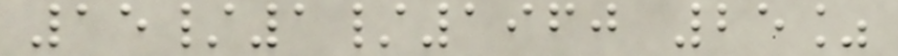15/1/1960 25%
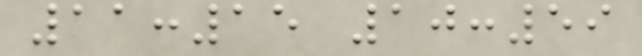11:15 10:59
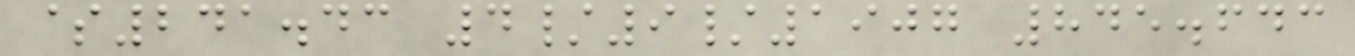$241.43 4/9/1907 845.643
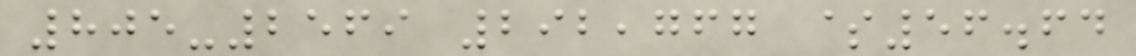805-2569 292,767 $56.64
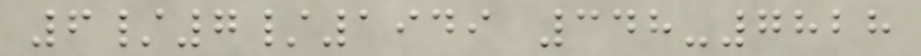6/7/1949 348-7828
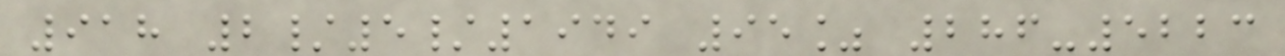918 2/5/1949 95% 286-5223
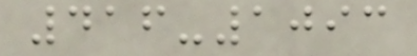416-1093
